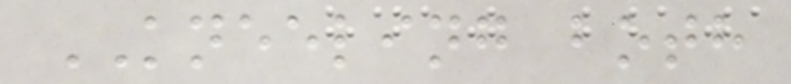KNEELING both
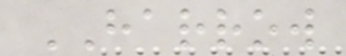HARROW
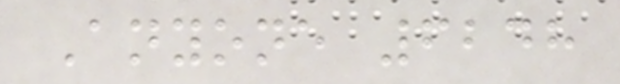Anyone 6248
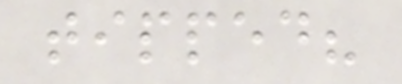tipped?
